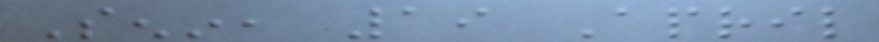Senin, 19 April
